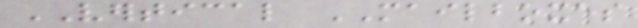VERTICAL MAILBOXES
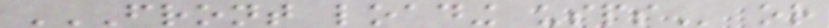FRONT LOADING USPS or
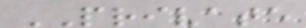PRIVATE
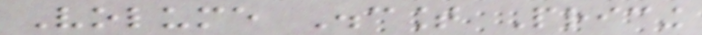Volume Discount Pricing
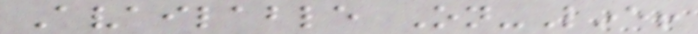Available On-Line!
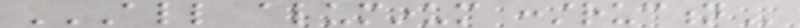ALL ALUMINUM CONSTRUCTION
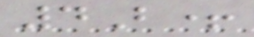4B+
